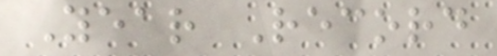Year Record
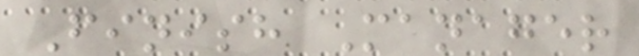Finish Manager
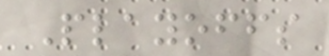Playoffs
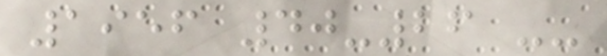1956 40-26 --
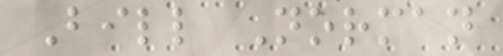Bill Norman
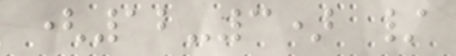(12-3) /
